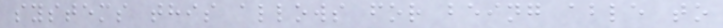systems this allows for being able to
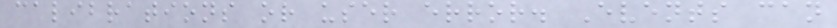calibrations or user error. Events can
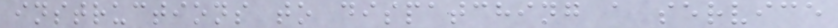instructions to dispatching a service
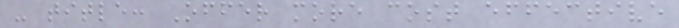- title: Offer more cost effective
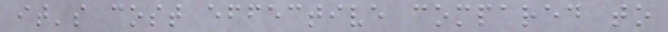it's cost effective compared to
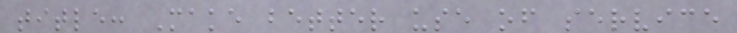title: Make better use of service
